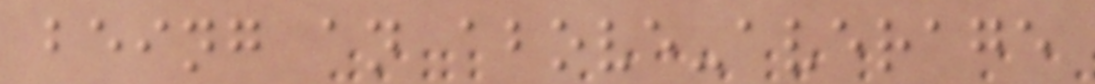being an above-average
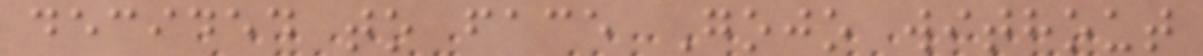decided to face Gojo without
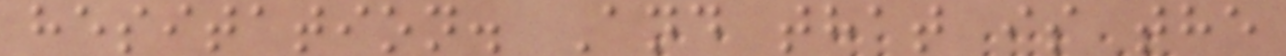hesitation. And that is the
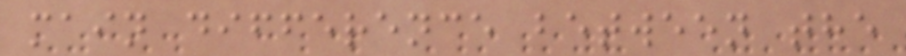main difference between the
